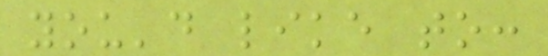you'd like to:
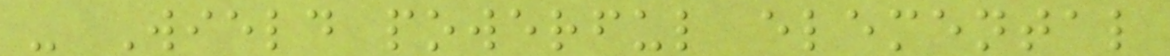- Wield powerful elemental
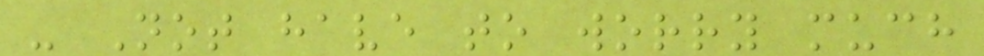- Not have to worry much
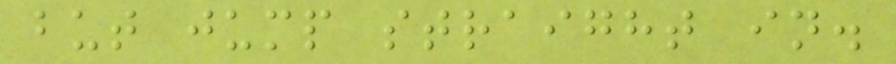but jump straight in.
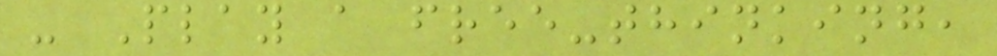- Play a free-thinking,
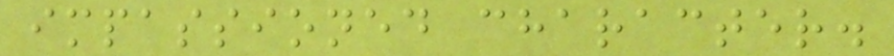impassioned character.
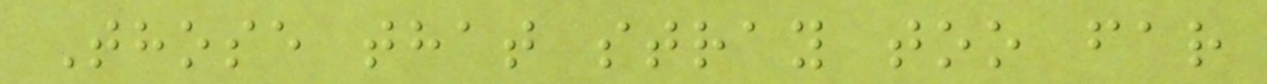Those that stray too far
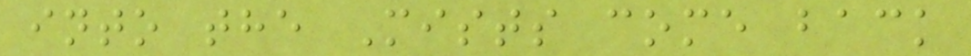into the Mists come back
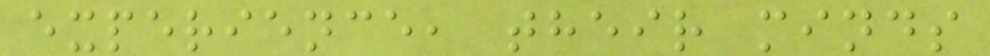experience, their minds
